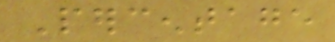Percentage
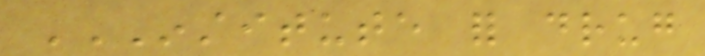INSTITUTE FOR DRUG
